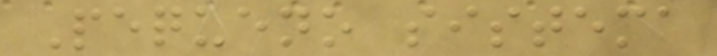Pequeno sistema
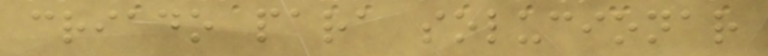criado para solucionar
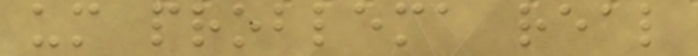um problema real
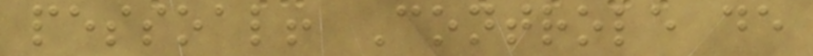pessoal! Controle de
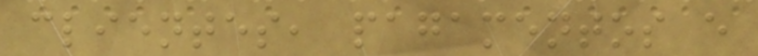clientes, pagamentos e
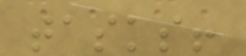tasks!
